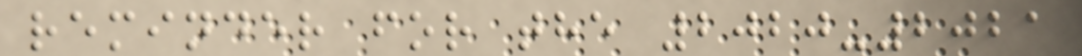reminder for the 2020-2021
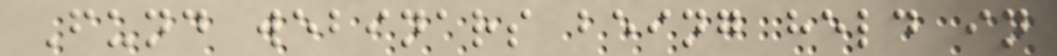Fund webinars being held in
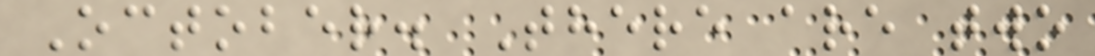October. There are two
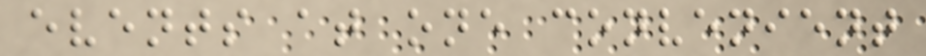events at one convenient
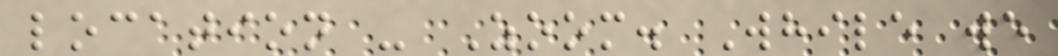location - Zoom. While we
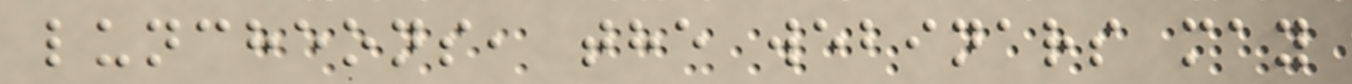luncheons, the webinars may
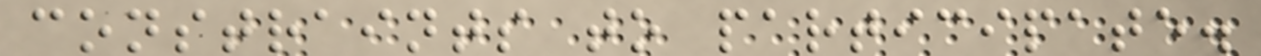constraints to participate.
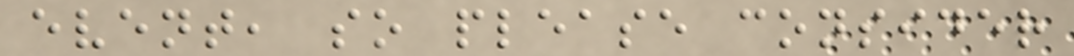event, so please consider
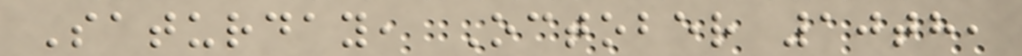Saturday, October 10th,
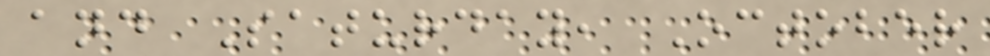and Saturday, October
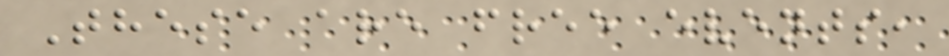These are free events,
